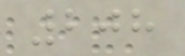208
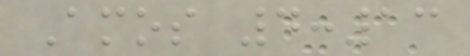Amos 4:13
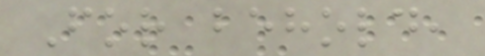For behold,
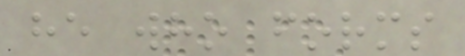he who forms
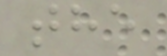the
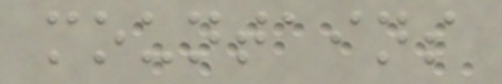mountains
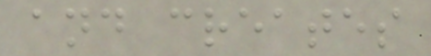and creates
